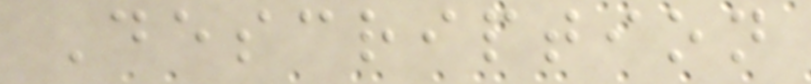Description
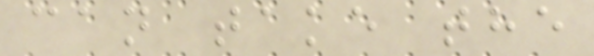can take the
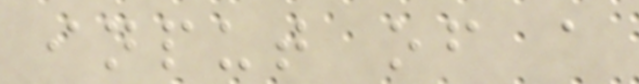input of a
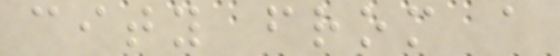city from a
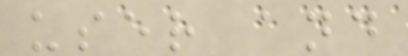user and
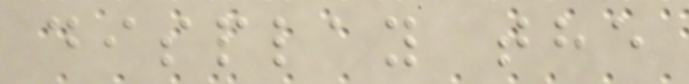display the
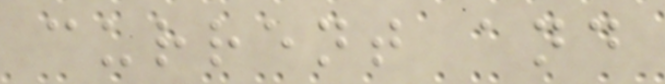current and
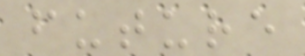future
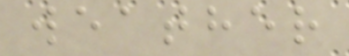weather
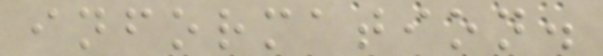information.
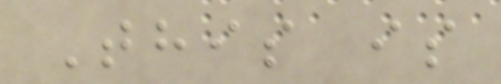This is
